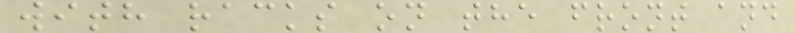with racks on the front and
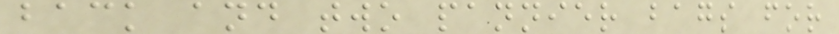back and two pannier bags for
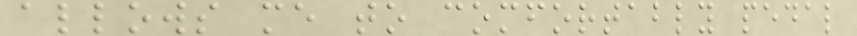allows me to comfortably pedal
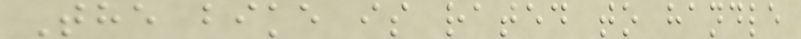The bike is rated to handle
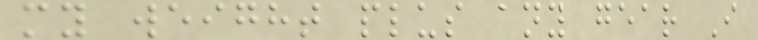my weight plus any gear I
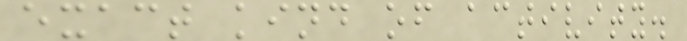exact kind of activity.
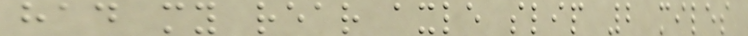had my rear axle slip 2 miles
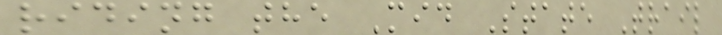riding the Mid State Trail
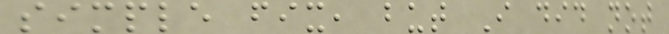simple fix, but I did not
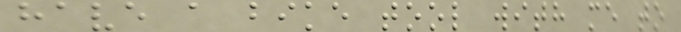have a bike tool with me to
